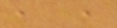, ,
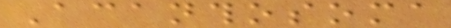Acanthosoma
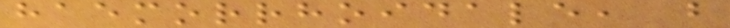haemorrhoidale, but
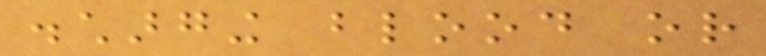discharging blood or
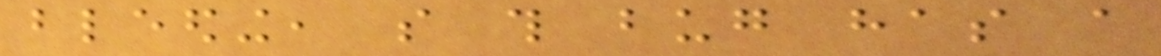bleeding, so this bug has a
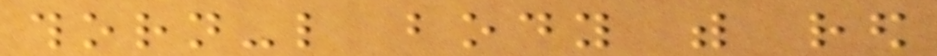thorn-like body with red
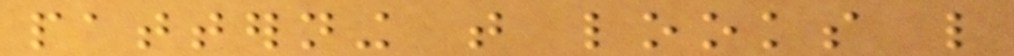patterning that looks like
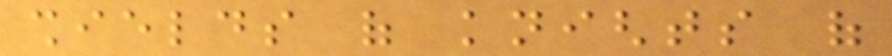shields of knights of
